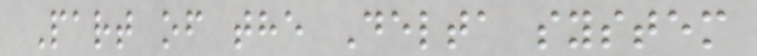Part of the Delta system
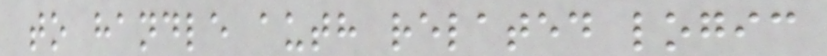to handle auth related logic
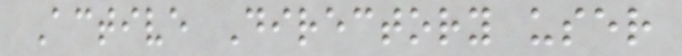Active Directory user
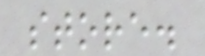store.
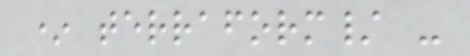* terraform/ -
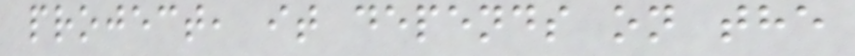project, it depends on the
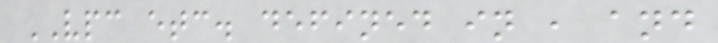VPC etc. defined in , and
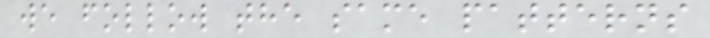we follow the same patterns
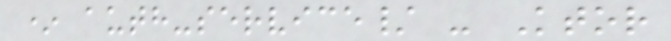* auth-service/ - Ktor
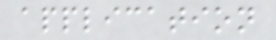application
